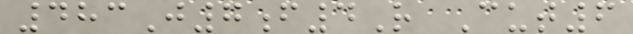483J7f4R Cut6
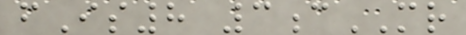fIs8 3cMR
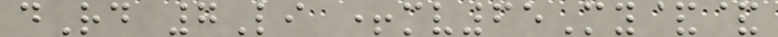dRd 7Li +mv65My&&
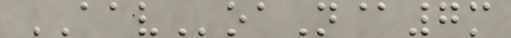AAVoaN@7m
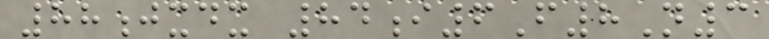88jxdx 84i6F8N3
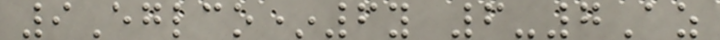9Eglco*6y 6-7Az
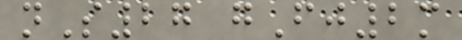nS27 gFj2m
